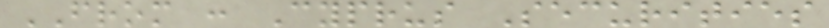FROM : Cyprus Securities
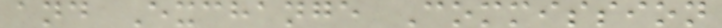and Exchange Commission
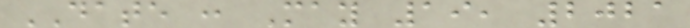DATE : May 19, 2021
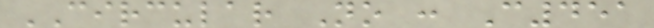CIRCULAR No : C451
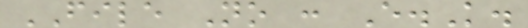FILE No : E.K.
